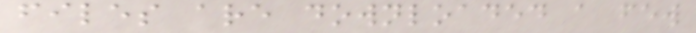files are downloaded a few
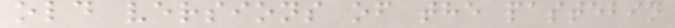old versions of the pastebin
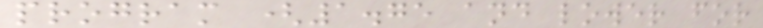program (1.75 and lower for
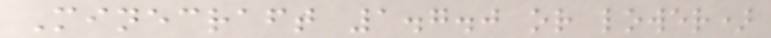Minecraft 1.7.0 or lower)
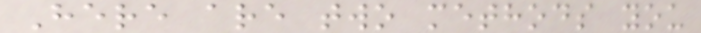Here are two methods you
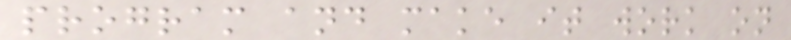program and make it work on
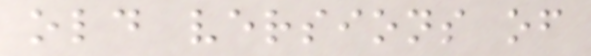old versions of
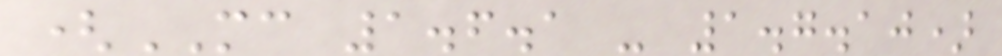(MC 1.6.1 - 1.7.10)
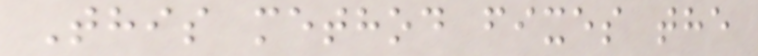This method fixes the
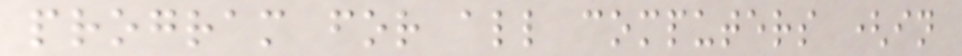program for all computers (in
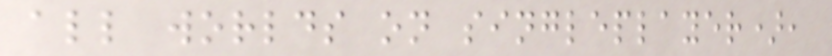all worlds on singleplayer),
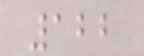122
